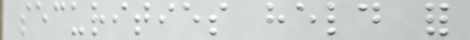securities held for
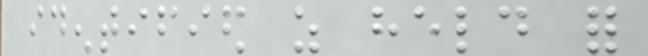identified as held for
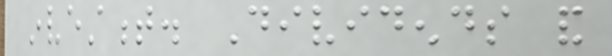investment. Dividends and
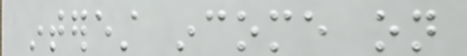interest income on
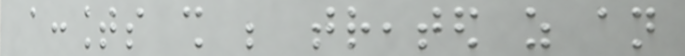accounts shall be treated as an
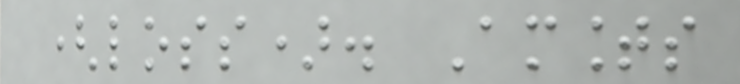(loss). Amounts
